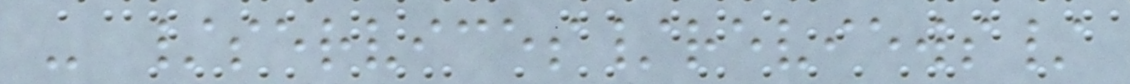- /services/reviews/
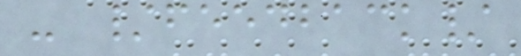- /feedback/
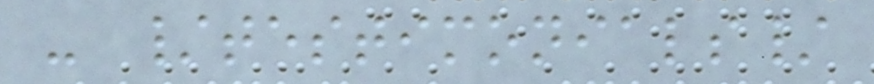- /testimonials/
